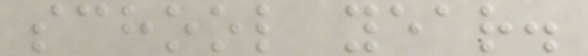school year.
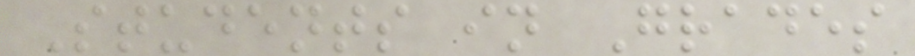Students in Grades
